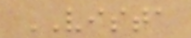VISTA
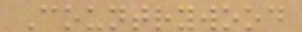Countrywood
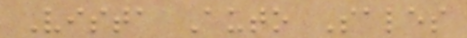Vista Auto Sales
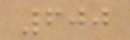600
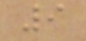9
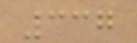337
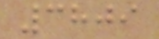3809
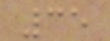35
